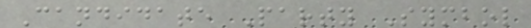Candidate Party Symbol
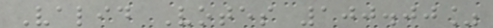Valid Votes 100.00%
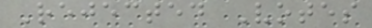Rejected Votes
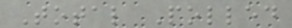Total Polled
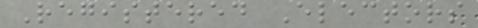Registered Electors
